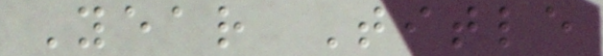Year Title
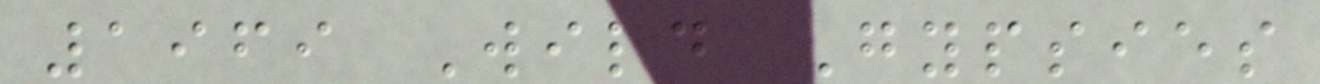1969 Wild Gypsies
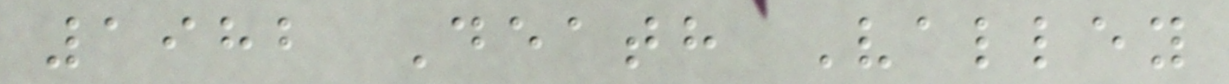1982 Death Valley
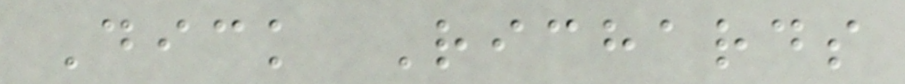Dick Richards
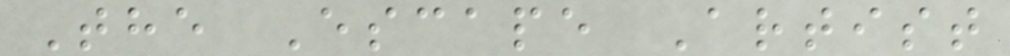The Escape Artist
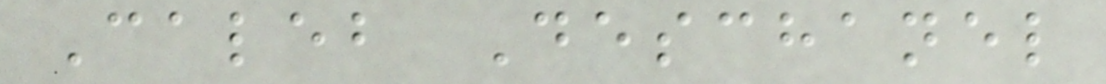Caleb Deschanel
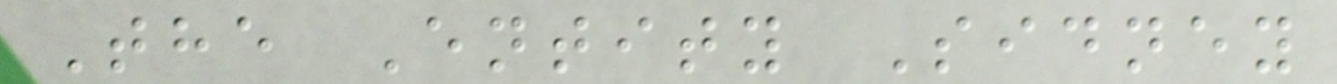The Entity Sidney
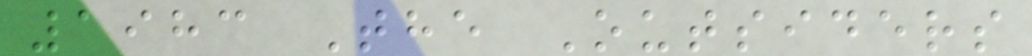1983 The Outsiders
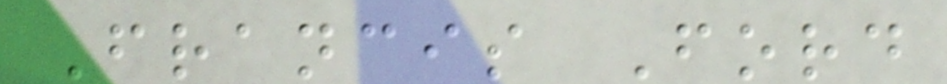Francis Ford
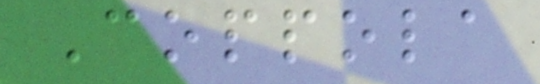Coppola
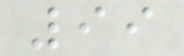99
